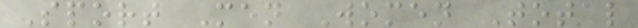Sport Men Women Total
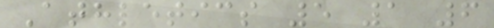Athletics 5 1 6
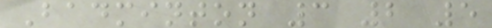Badminton 3 2 5
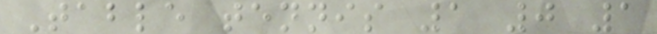Table tennis 1 0 1
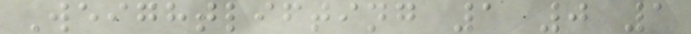Weightlifting 1 0 1
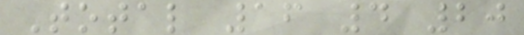Total 16 4 20
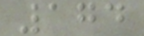174
